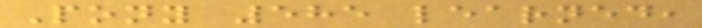Pony 585 learned,
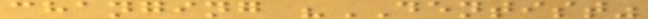changing "DENTIST"
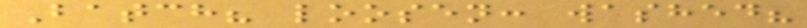Batch? loosen: washed?
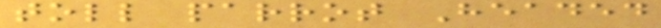toll parrot Headed
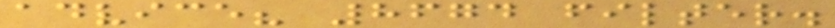advice? 8674 filter.
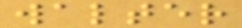walter
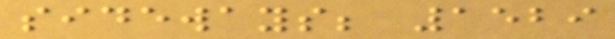sideways; 1529
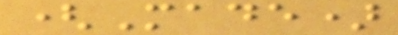(Made)
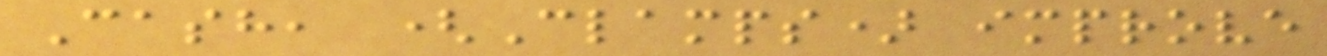Cash, (Clamps) improve
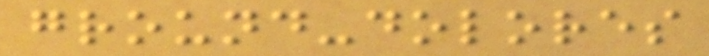ground-dolores
